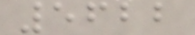5622
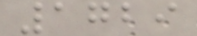1729
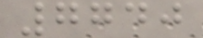7740
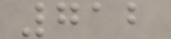712
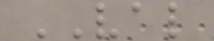VAL
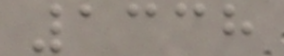1338
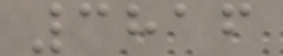3816
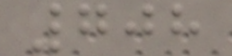708
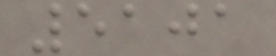5101
